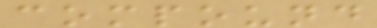compound
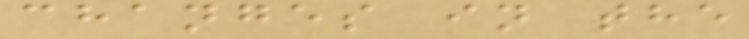changes in the
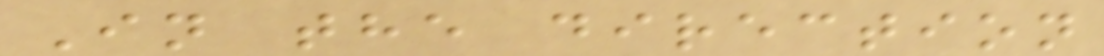In the direction
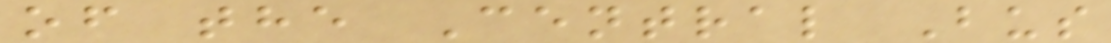of the Central Bus
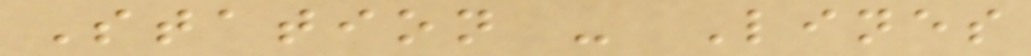Station - Lines
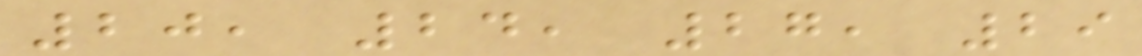20, 24, 27, 29
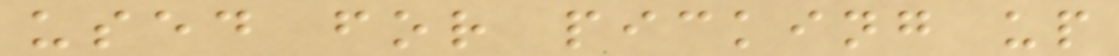used for picking up
